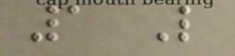1 Like
